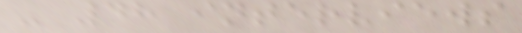- 48 interviews
